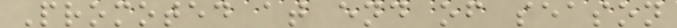Promoted at end of season
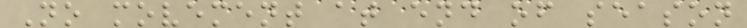No movement at end of season
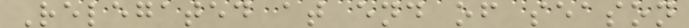Relegated at end of season
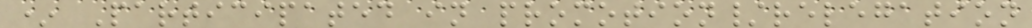* Participated in promotion/relegation
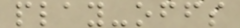play-offs
